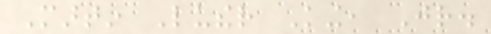Martin Luther King, Jr.
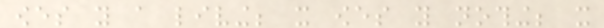owes you a living; it owes you nothing; it
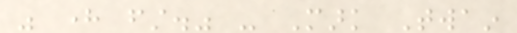was here first." - Mark Twain
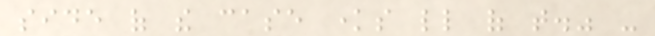side of the case knows little of that." -
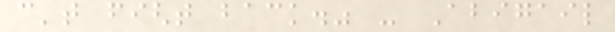can't fight back." - Abigail
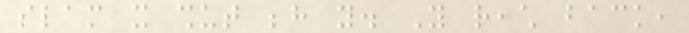slam it shut behind you. You reach back,
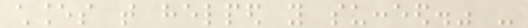chances that helped you succeed." -
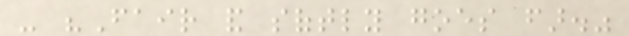- "Fair and softly goes far."
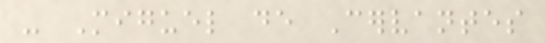- Miguel de Cervantes
